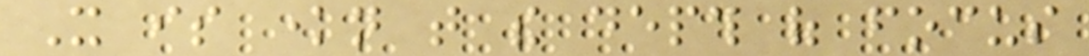It is known that the depth of focus
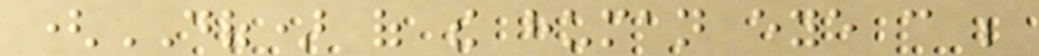(DOF) of the human eye can be
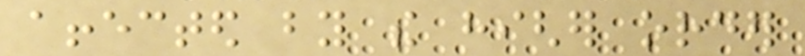affected by the higher order
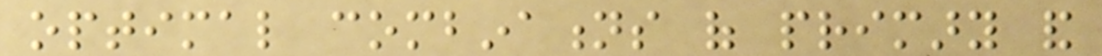optimal combinations of primary and
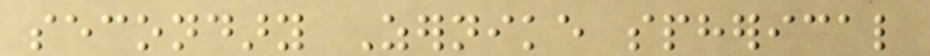secondary Zernike spherical
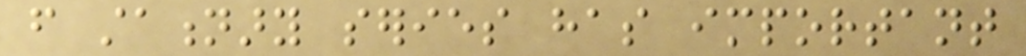from stationary series has important
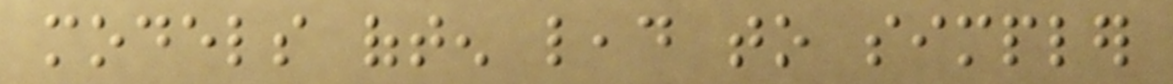models often lead to simpler
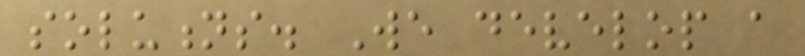solutions. We develop a
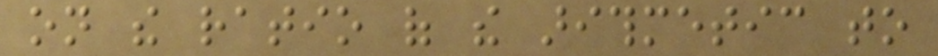on the ratio of the arithmetic to
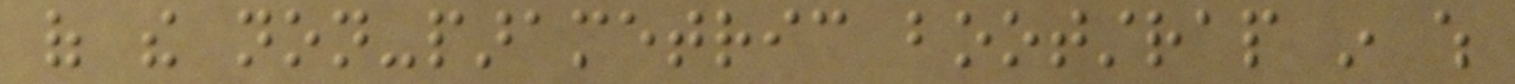of the non-parametric bootstrap in which
